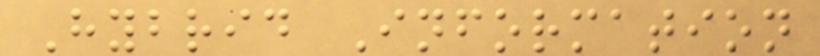Hybrid Information
